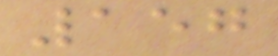157
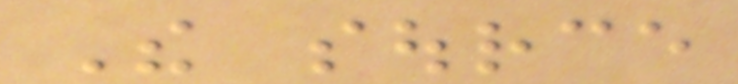The source
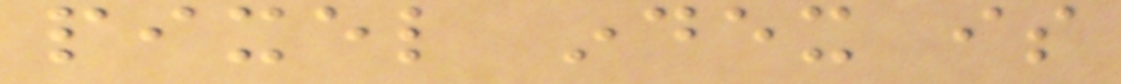pixel index is
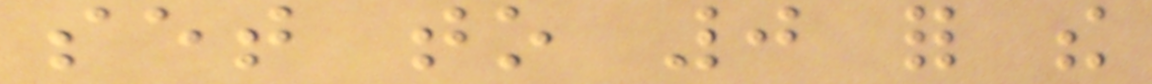set to 0 for the
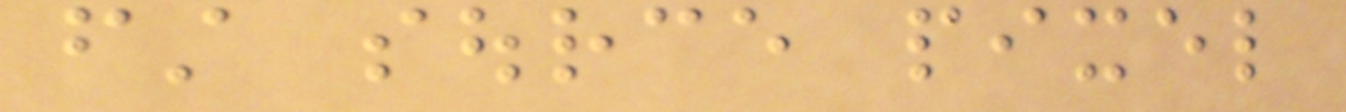first source pixel
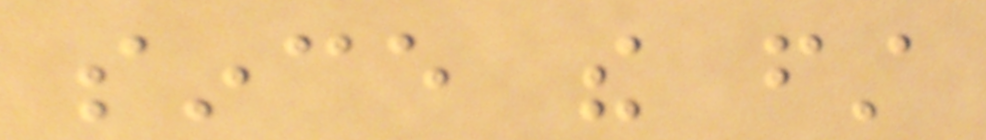since the first
